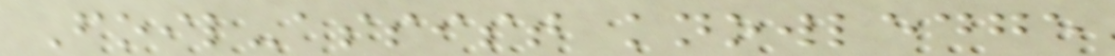Foil-assist knowledge
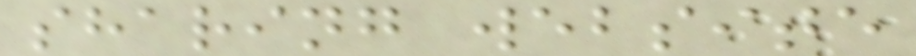sharing website
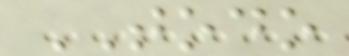TODO
